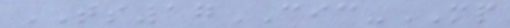TS17CIC-MP
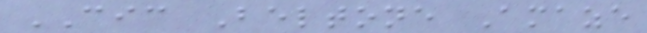CIC Beltone Amaze
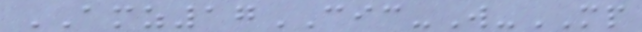AMZ17CIC-W-MP
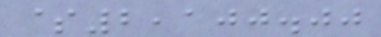$2,100.00
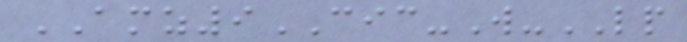AMZ9CIC-W-LP
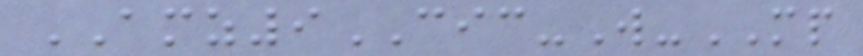AMZ9CIC-W-MP
